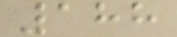188
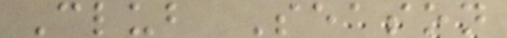Club Season
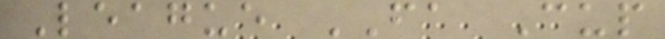League FA Cup
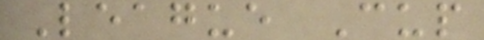League Cup
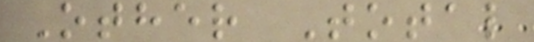Other Total
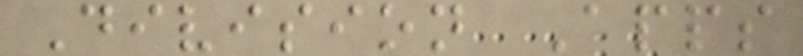Division Apps
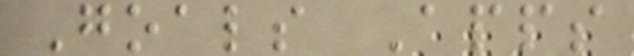Goals Apps
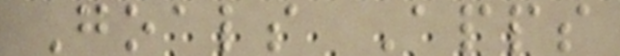Goals Apps
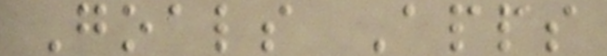Goals Apps
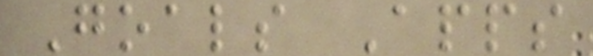Goals Apps
